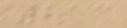213
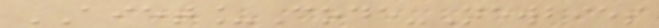AIET_Code-Newbies
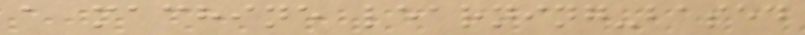a machine learning-based
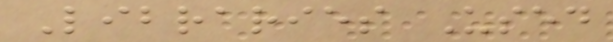Libraries Used
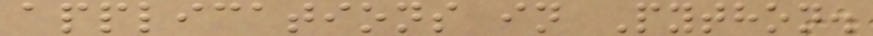applications in Python.
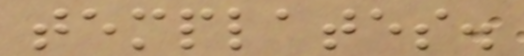templates.
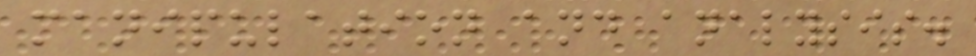manipulation and analysis.
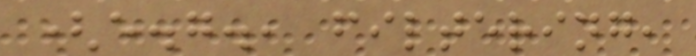(e.g., filtering,
